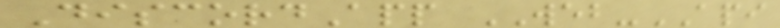DiscordApp WEB-API
